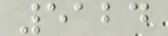5124
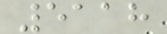5118
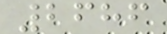2686
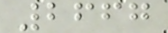2667
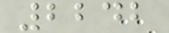2242
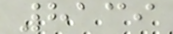8139
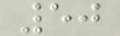50
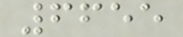6655
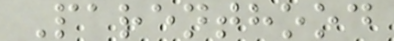Parenthood
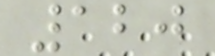120
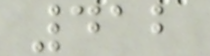412
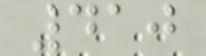410
